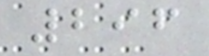296
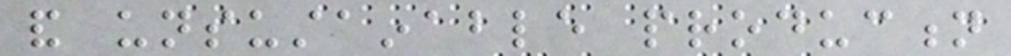and unsustainable production
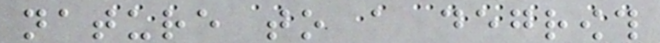nature to a degrowth
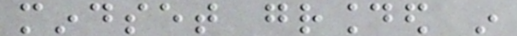mindset grounded in
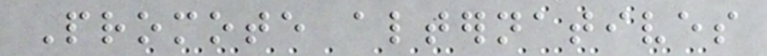Promote alternatives
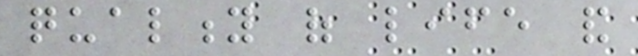quality of life and
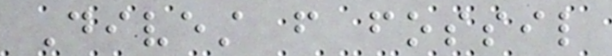Divest from fossil
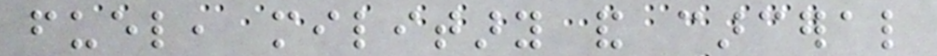fuel, military and carceral
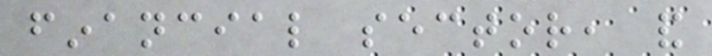financial sector, and
